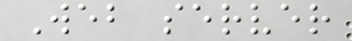Web server
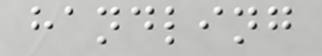handling
